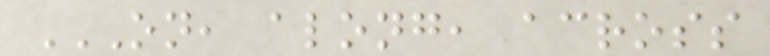ON, ALONG, ACROSS
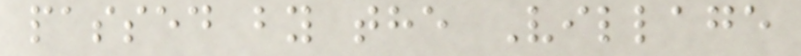passed by the Village
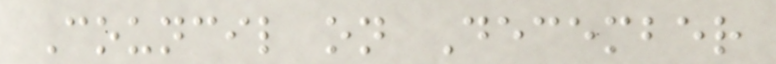Council on December
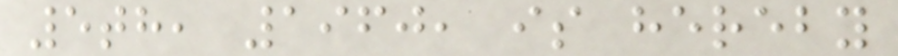5th, 1960, is hereby
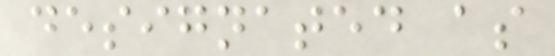designated as
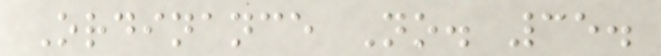Ordinance No. 35.
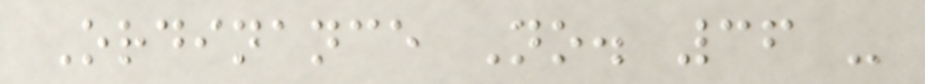Ordinance No. 36 -
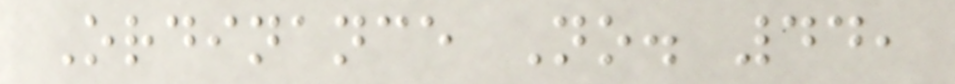Ordinance No. 44,
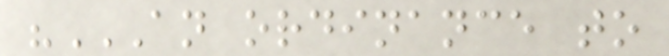"AN ORDINANCE TO
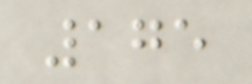175
